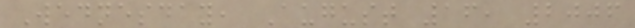Wednesday, August 16, 2006
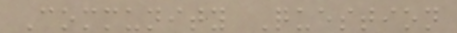Community Question
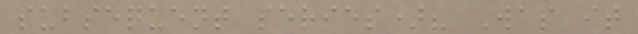subsequent series)? Was it
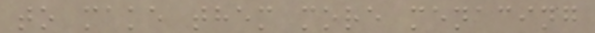to make them more menacing
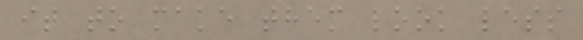it to make them look less
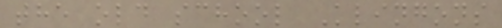the old school Klingons
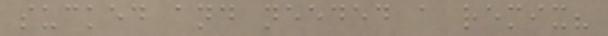sucked and needed a remix?
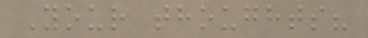Your thoughts?
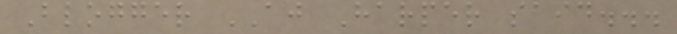Blogger AJ Harper said...
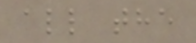all the
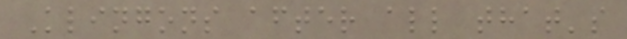Klingons after all that's
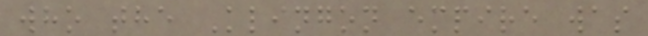who the Klingon empire was
